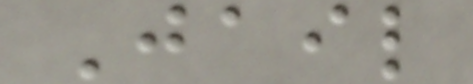Jail
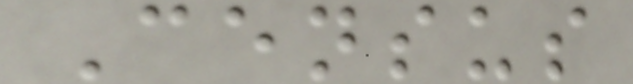Census
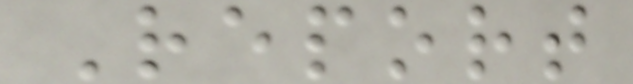Report
